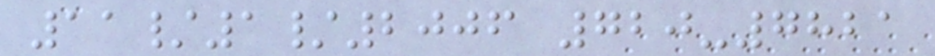11/1/2006 720-7821
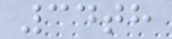34th
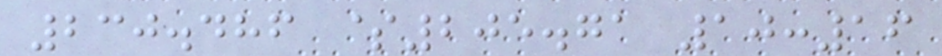230.486 $205.71 10:16
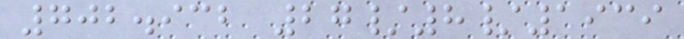702.932 27/8/1939
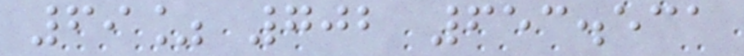69% 702 653.531
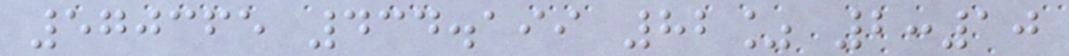570365 434.199 82% 2:10
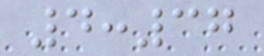4:37
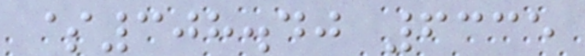$308.40 6335
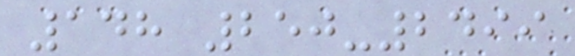148 250-2499
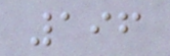196
